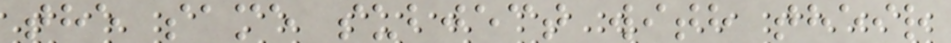the same subject with their
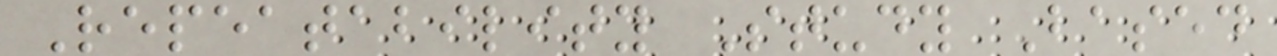Repeatability Study Based
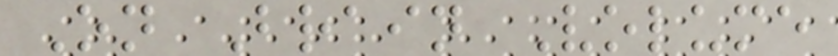On Brain Volume
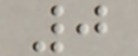0
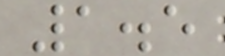1.5
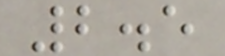2.5
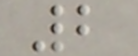2
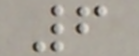6
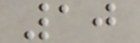10
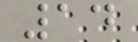14
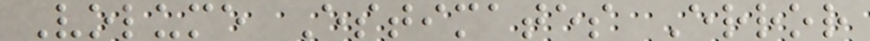Volume Estimates Error
